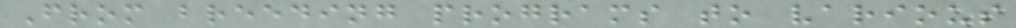From breeding programs to various
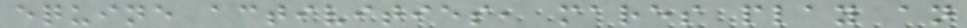equine activities, mares play an
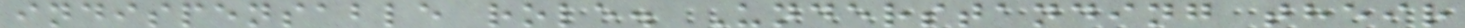indispensable role. Understanding their
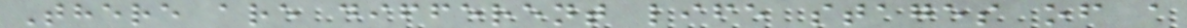There are different life stages of a
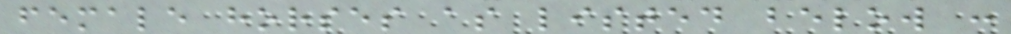female horses as listed below :
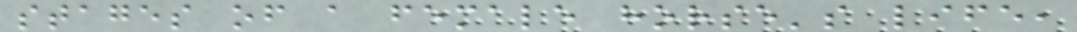stages of a female horse's life,
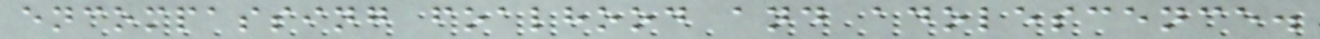encompassing foalhood and adolescence.
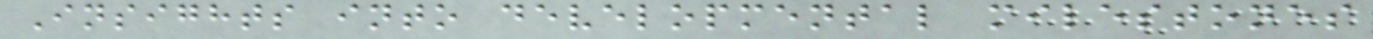Insights into developmental milestones
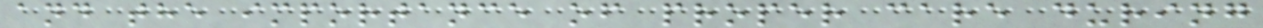and the importance of proper care during
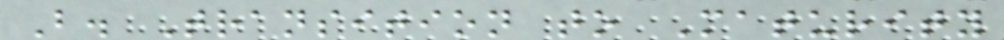B. Transition to Maturity
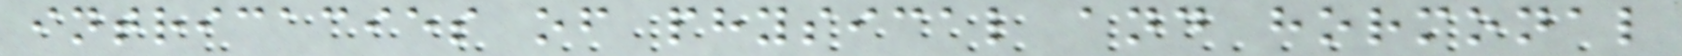intricacies of physical and hormonal
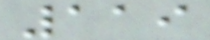119
